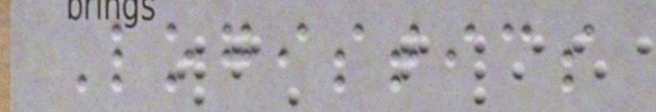Logistics
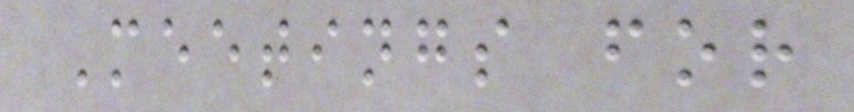Meetings for
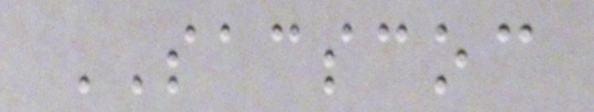SACSCOC
